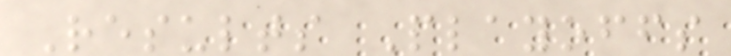Results Playoffs
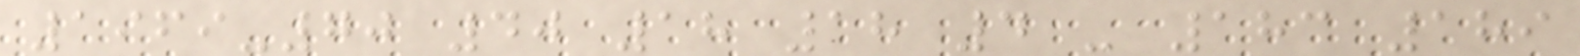1969-70 40 18 18 4 - 183 189
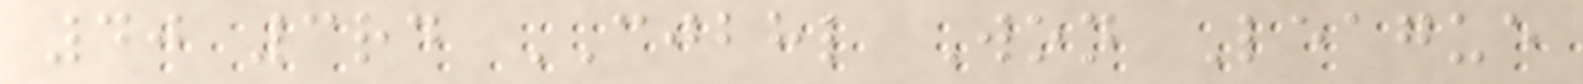40 3rd CJBHL Won League
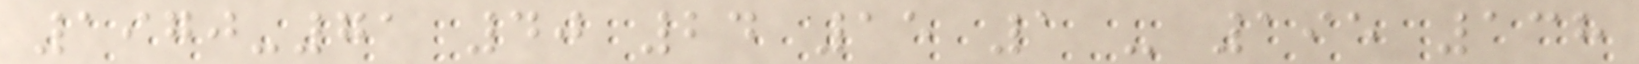1970-71 40 24 15 1 - 195 138
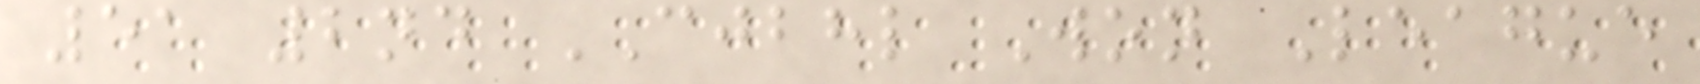51 2nd CJBHL Won League
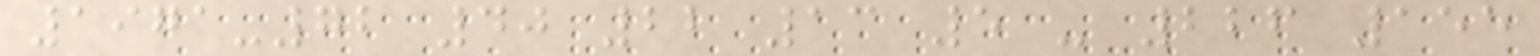1971-72 40 22 13 5 - 226 155
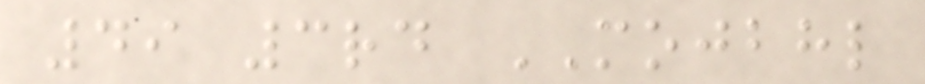49 3rd MOJBHL
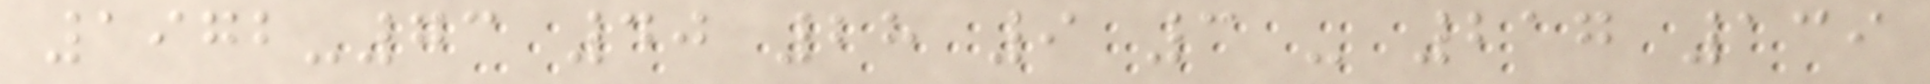1972-73 40 28 9 3 - 217 139
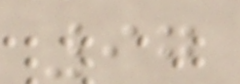97
